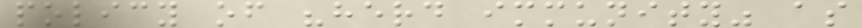policy of "herd immunity" as
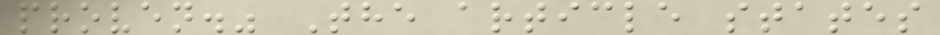proven." The article states
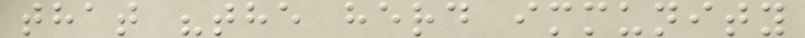that "the herd immunity
